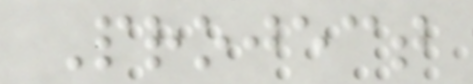Project
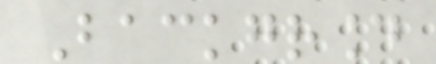Background
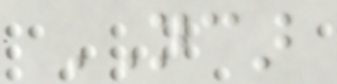NCAR
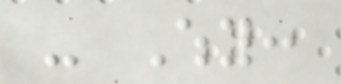- Why:
